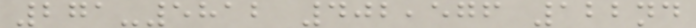271-5812 402,576 122nd
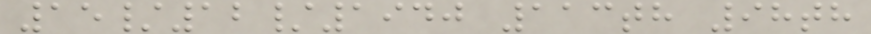15/12/1940 113th 98th
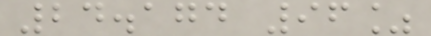24.174 96%
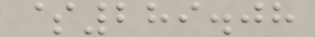$289.08
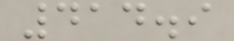414.9
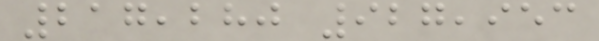217,280 927,953
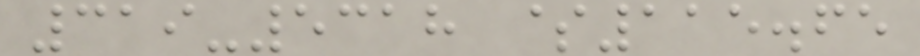319-5318 $115.65
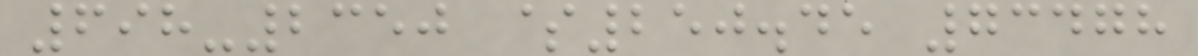698-2350 $250.45 73478
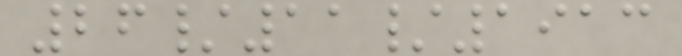26/11/1913
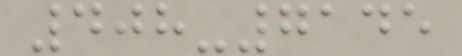408-7145
